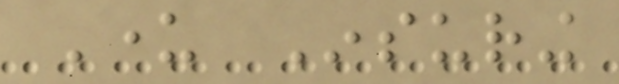Under Insuring
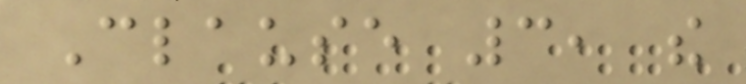Clause 3, the
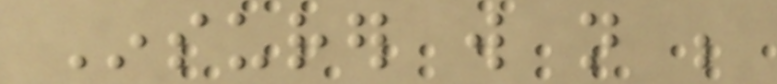Insurer will not be
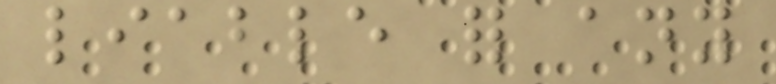liable for any
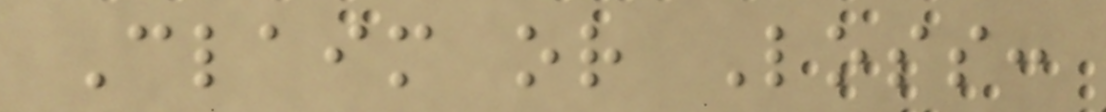Claim or Loss:
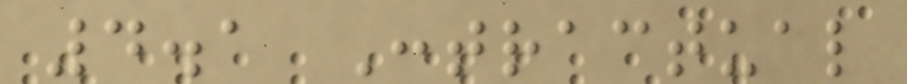4.1 Contractual
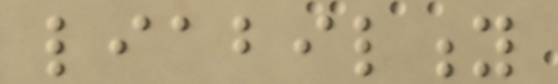liability
